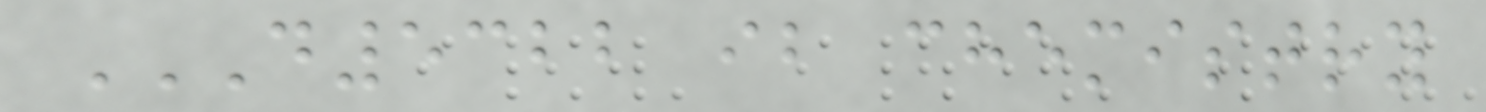D5322 IB CHEMISTRY
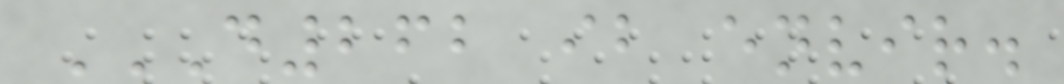D262 IB ENVIR.
